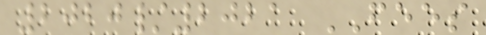2020/2021 FEES
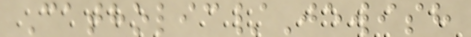Catholic/Jewish
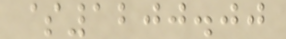$1200.00
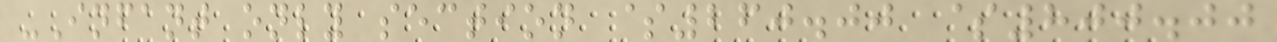-Infant only section $260.00 $800.00
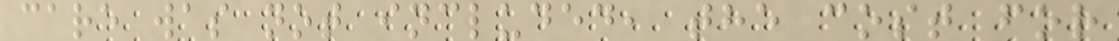care was not included, the cost for
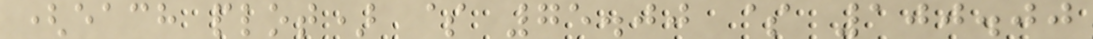(each plot) $ 75.00 $ 100.00
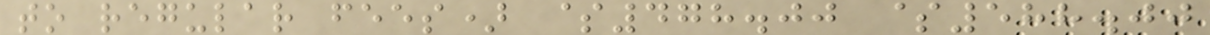to regular fees) $478.00 $588.00
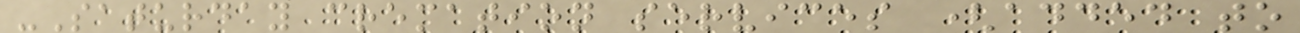-Saturday cremation services (added to
